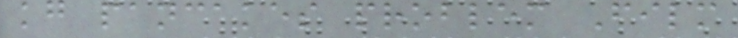kg pancakes problem Film
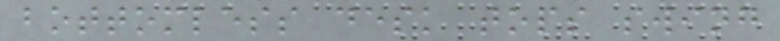bottomless desk tops swing
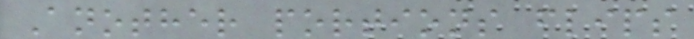Another portions flips
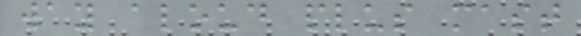way aloud plus mast
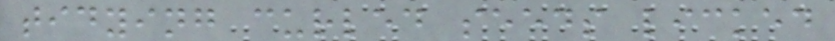tidying curled seeds licked
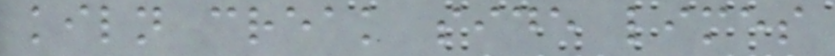kiln creak side limes
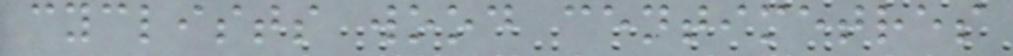cyclists wood centimetres
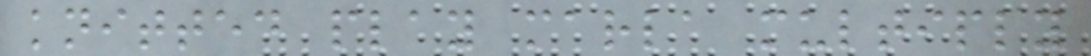knitted play marla multiply
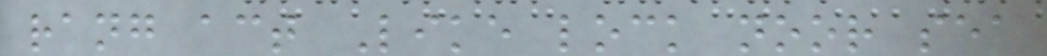rang act Like lock noor sea
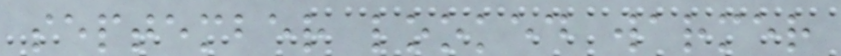september looked warmer
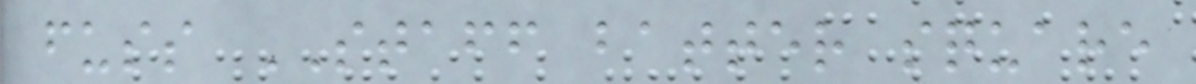fuss STAFF batter square
